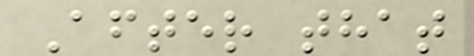After that
